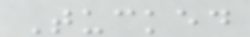Tucked
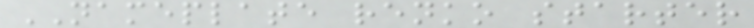NAMEPLATE renko starter
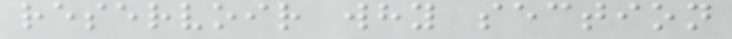reservoir why section
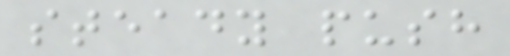steady push
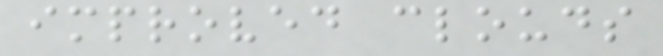improved clouds
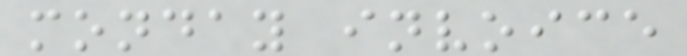monday invoice
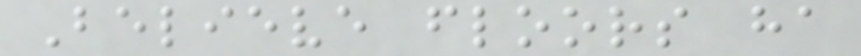Believe floors ha
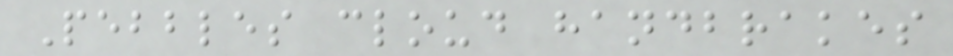Pebbles cloud handbrakes
